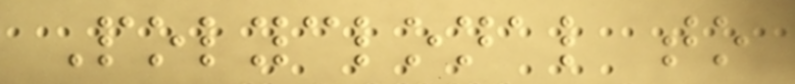Polyclonal to
